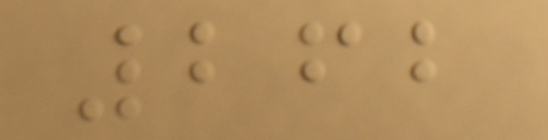262
